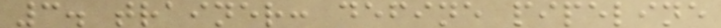3. trainer: define pipeline
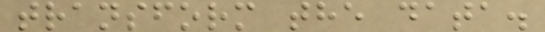transform the data.
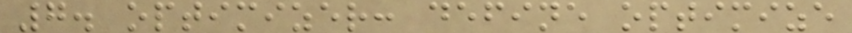7. optimizer: define optimize
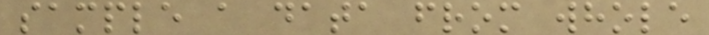sample a data from whole
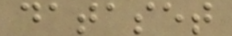dataset
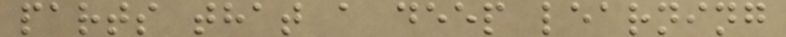parts that a deep learning
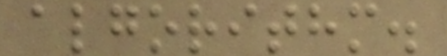algorithm.
